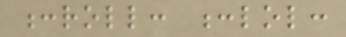:roll: :lol:
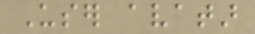User avatar
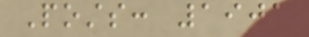Posts: 1901
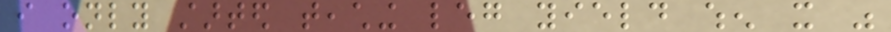i only started teaching leg yield when it was
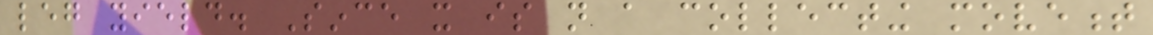leg yield. Since it is not a collecting movement
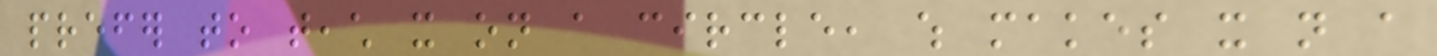prefer to teach it on a circle, which makes it not a
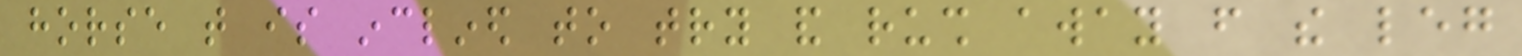horse that is inclined to try and rush away from the leg
